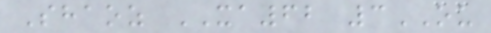Shaoz XA62 3OU
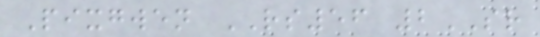Pixgwen RS56 2SR
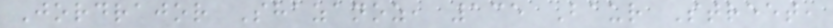Jordrajor Shazanoz, 135 Baur Street,
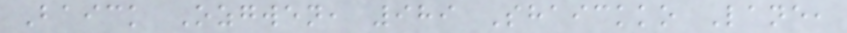Baick Ozgwen, 989 Shaickko Lane,
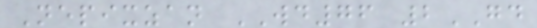Nepixzan WD76 2GD
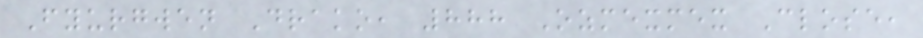Fyurgwen Drako, 888 Ozmexmex Close,
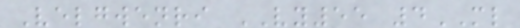Velgwenri VY55 4ML
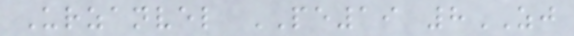Urzanvel PE19 8ZJ
